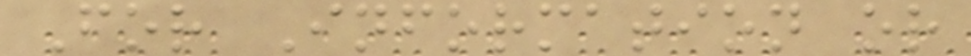For Information or
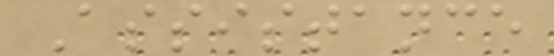Assistance
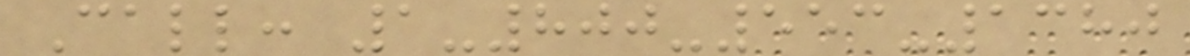Call: 1-800-553-1380
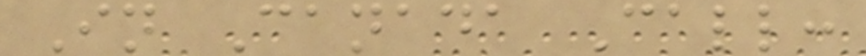In Canada Call:
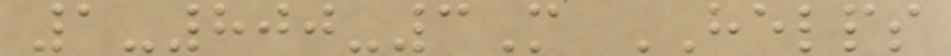1-800-3M HELPS
